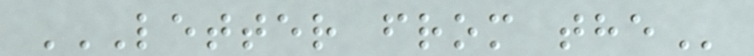LETTER FROM THE
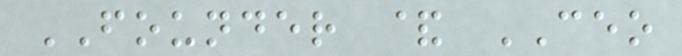FOUNDER & CEO
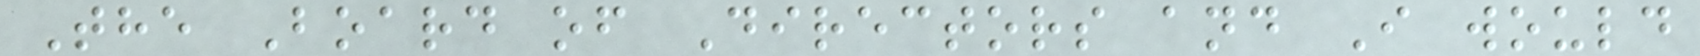The Board of Directors and I would
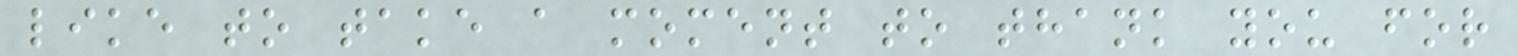like to take a moment to thank you for
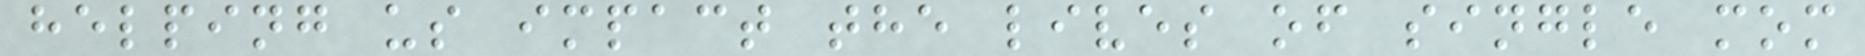helping us impact the lives of single mom
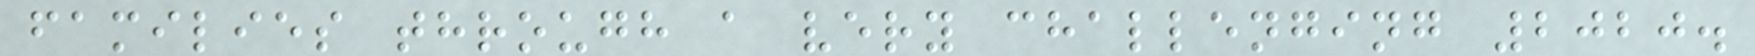families through a very challenging 2020.
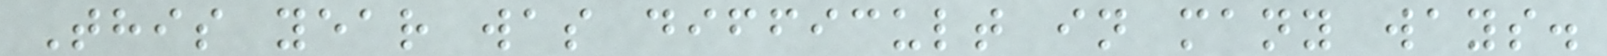This year was difficult in many ways.
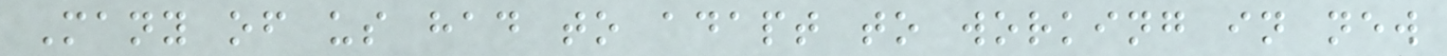Many of us had to adapt to working in new
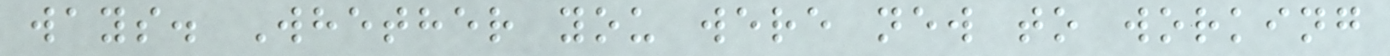ways. Whether you were new to working
